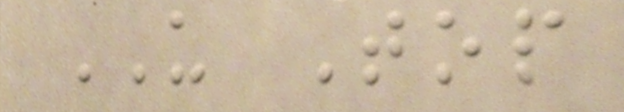US Top
